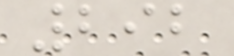292
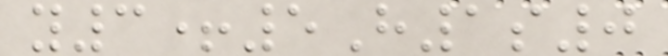y3+5H1s0
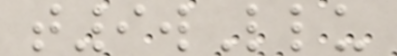t9wLlu
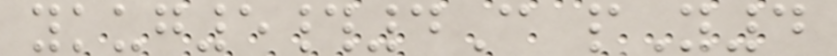ykug5#4C pY4
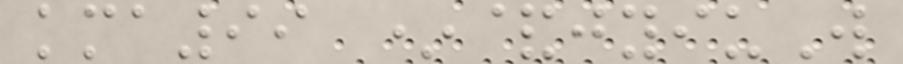kma99 *&jyiuW
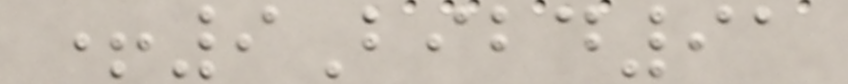+9Bibd91
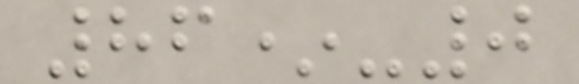86*-0
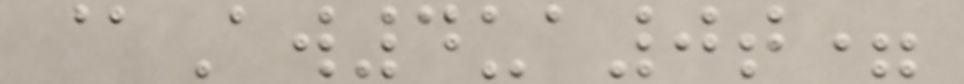@Aw4ua0t=
